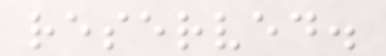reserved.
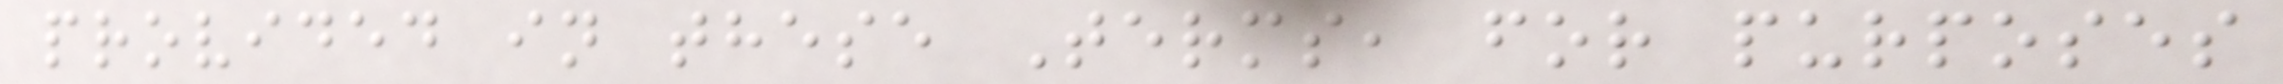provided in these Terms, for purposes
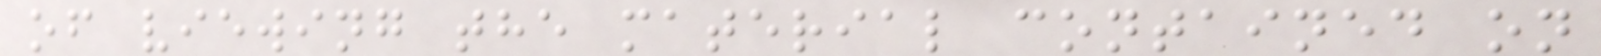of viewing the material contained on
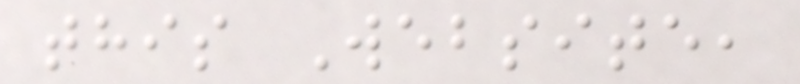this Website,
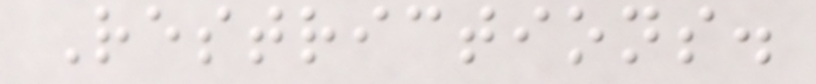Restrictions.
